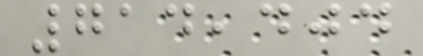714,404
